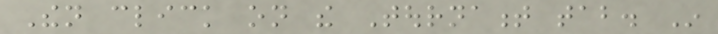Then click on the Tournament tab. In
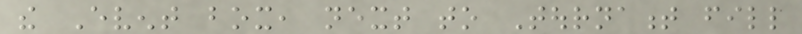the Event box, next to Tournament fill
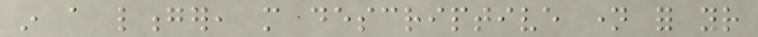in a longer, more descriptive name for your
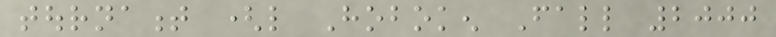tournament (like Hoboken Fall 2000
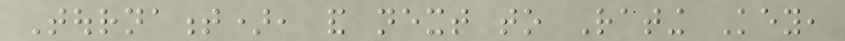Tournament), and next to Rating Key,
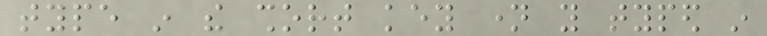type in the short key name you typed in
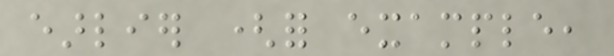earlier (for example,
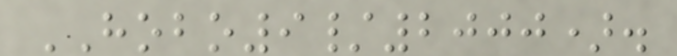HOBO9/2000).
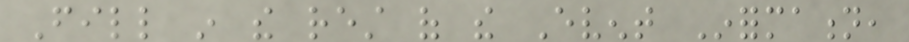Fill in the rest of the Event Information,
